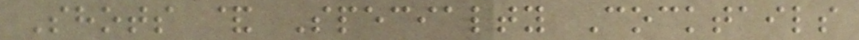Shots & Specialty Cocktails
